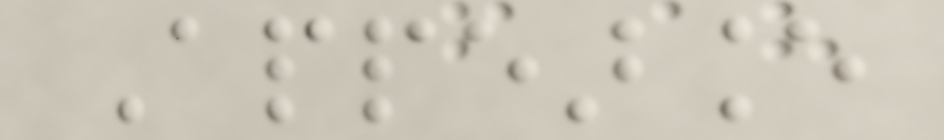Appearance
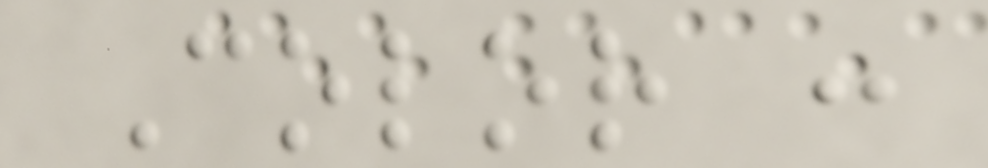Color :
